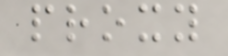proxy
